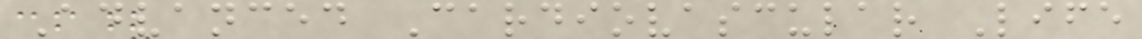Advanced Cardiovascular Life
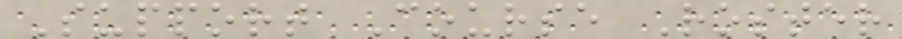Support Course Roster
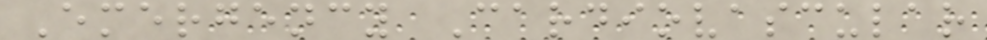Emergency Cardiovascular
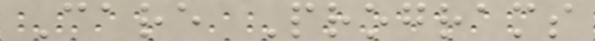Care Programs
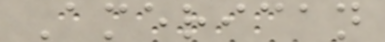American
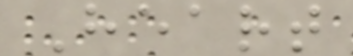Heart
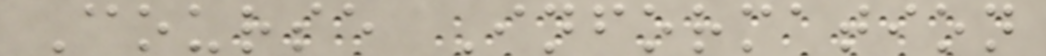Course Information
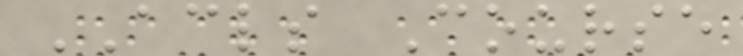ACLS Course
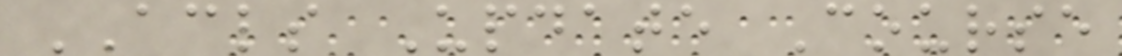ACLS Update Course
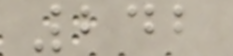242
